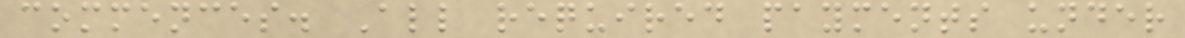commences. All required payments under
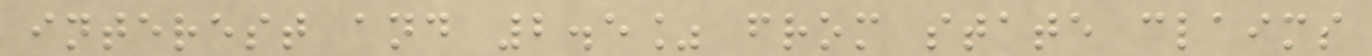interest and 2.5% from state claims
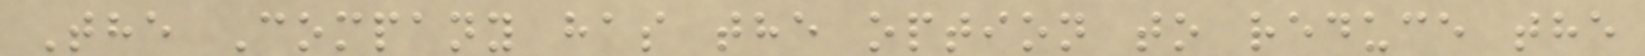The Company has the option to reduce the
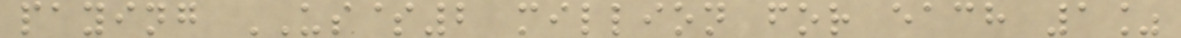paying US$2 million for each 1%
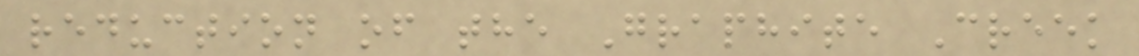reduction of the Graphite Creek
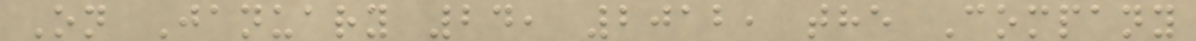On January 24, 2012, the Company
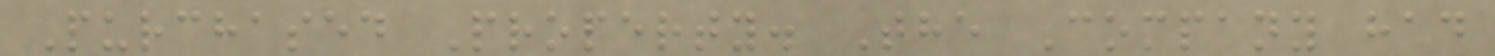Purchased Property. The Company had
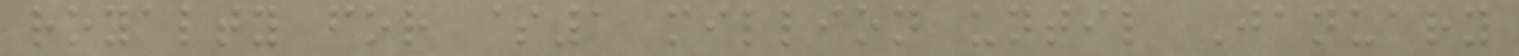royalty for $1 million until January
